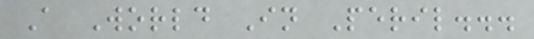A World In Peril...
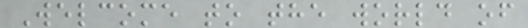Welcome to the world of
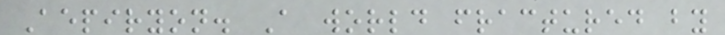Aepiryon. A world fractured by
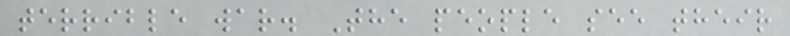terrible war. The people see their
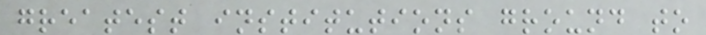greatest institutions ground to
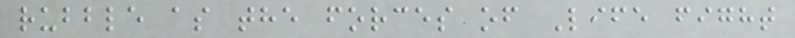rubble as the forces of Life fight
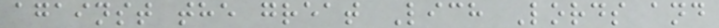against the great Lich Lords and
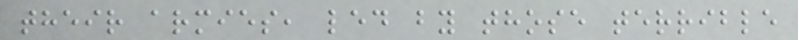their armies, led by those terrible
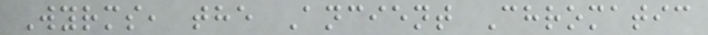Wyrms, the Ancient Chromatic
